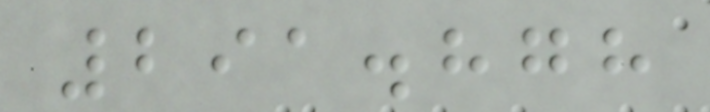291.878
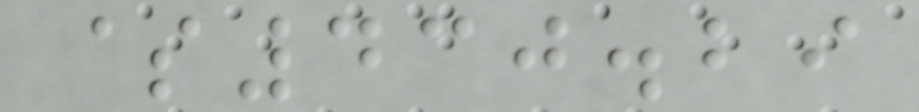$430.29
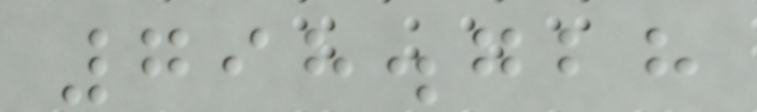798.728
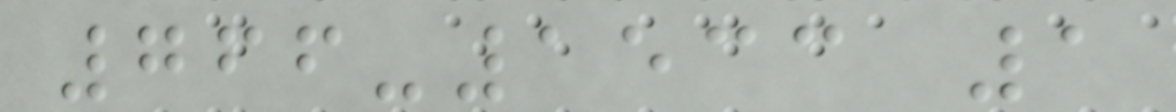766-1533 1
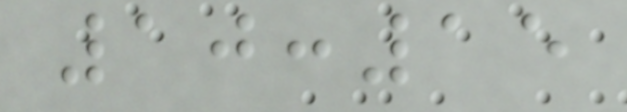10:15
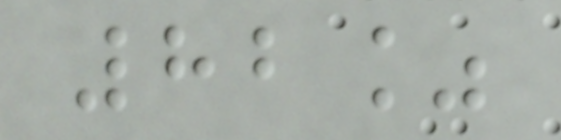82%
